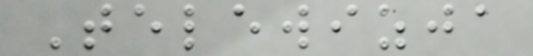Telewizja
